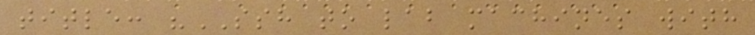title: "SSH to lab machines with
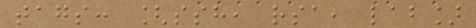tags: [ssh, rsa, lab]
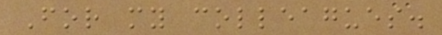For my colleagues.
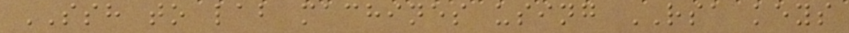SSH to lab machines using RSA keys
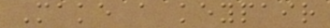Make a keypair
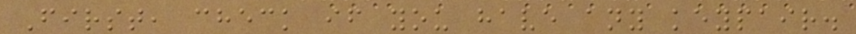First, check if you have any keypair.
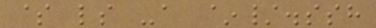$ ls -a ~/.ssh
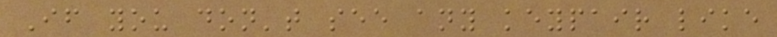If you don't see any keypair like
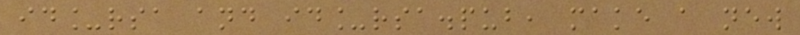id_rsa and id_rsa.pub, make a new
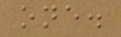one.
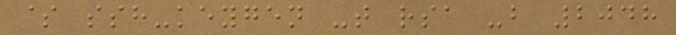$ ssh-keygen -t rsa -b 2048
